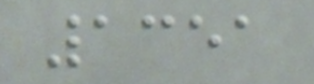1351
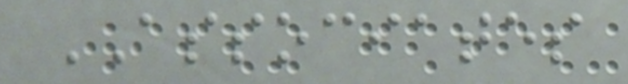ASSOCIATES
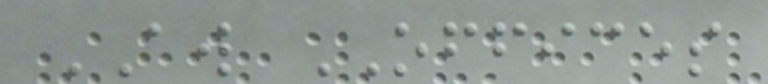AW OFFICES
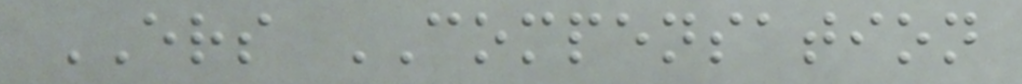ERS COMPENSATION
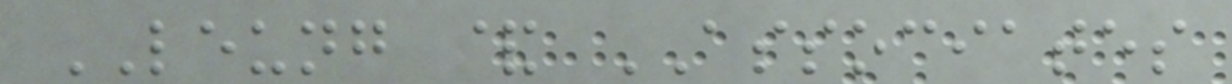LEUNG & ASSOCIATES
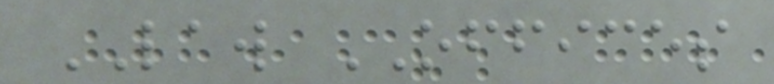LAW OFFICES
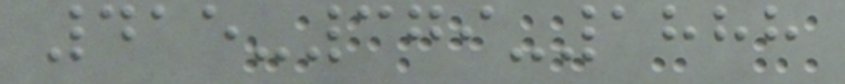415-379-1888
